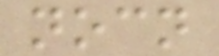nocn
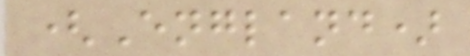(England)
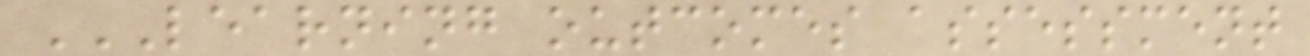LEARNING OUTCOMES ASSESSMENT
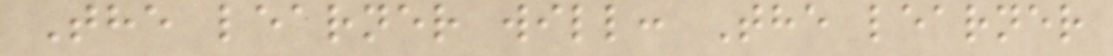The learner will: The learner
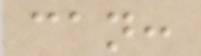can:
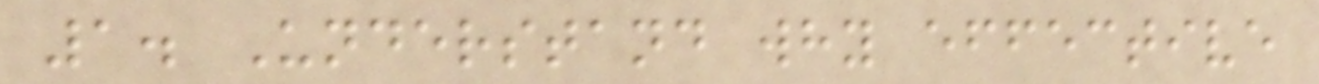1. Understand why effective
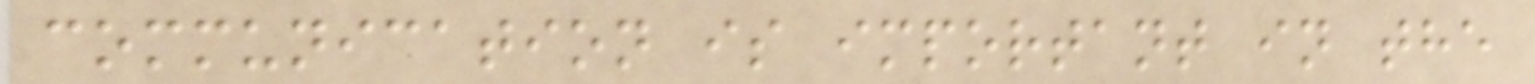communication is important in the
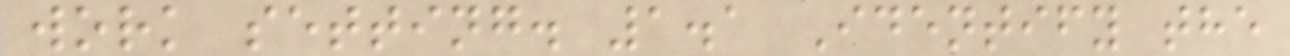work setting. 1.1 Identify the
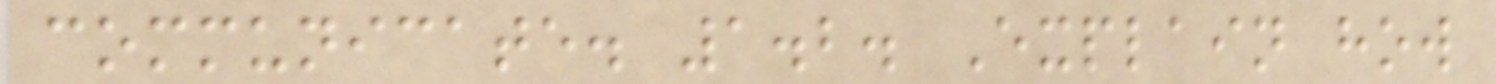communicate. 1.2. Explain how
